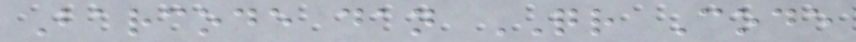Barcode dan QR Code
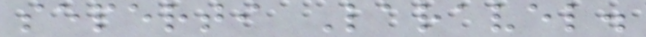seperti Laravel.
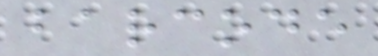barcode
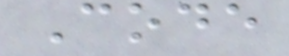Code
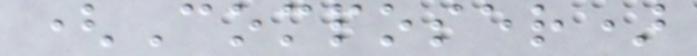(Composer)
